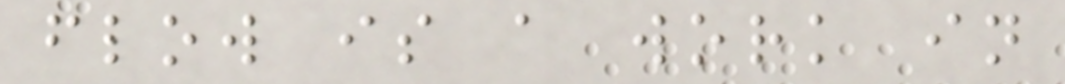flow is a work in
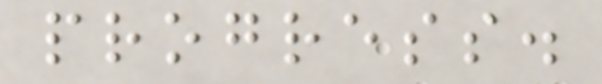progress.
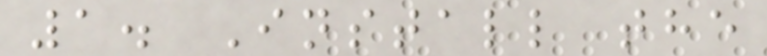1. Install the
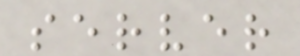server
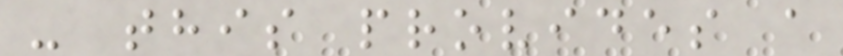- this provides a
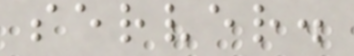server.
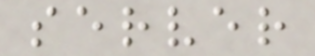server
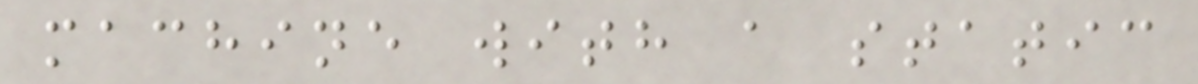machine with a static
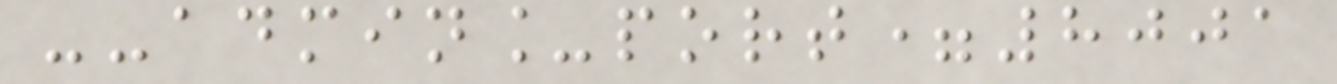--admin_port=8001
